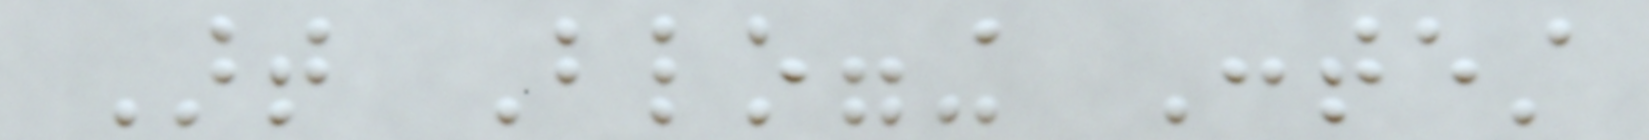Art Blogging Contest
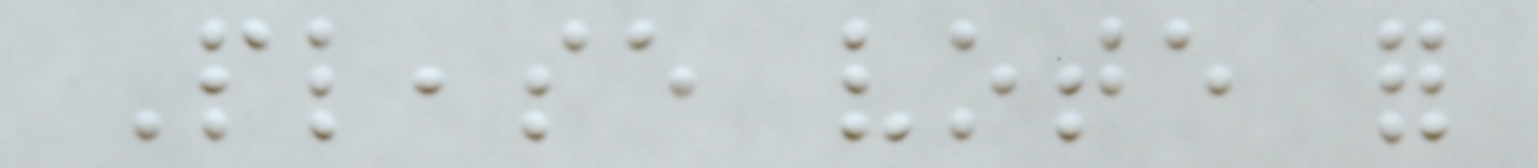Please vote for
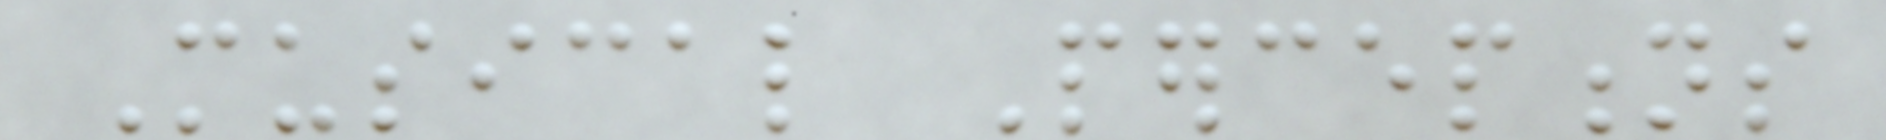Musical Perceptions
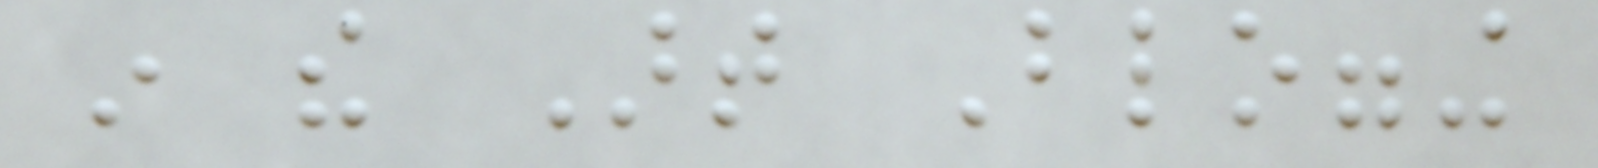in the Art Blogging
